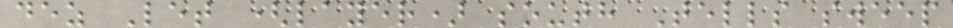dez Let (layer) south Tells sweep
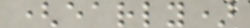(early)
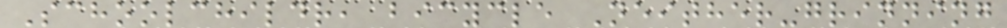Schoolchildr, bicycle Neither-grinning
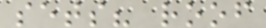sets? roof
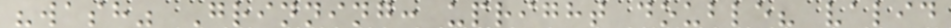"wash" Grinning: upright double? valid
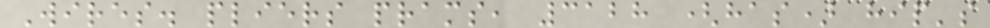Wires. pliers prams, 3128 (has) hip's
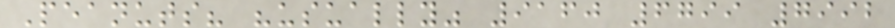Peanuts? "usually" 9160 6799 7992
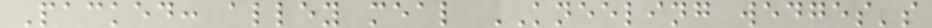Packed: alley meal KNEELING wedges's
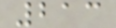213
